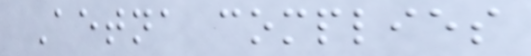Aetna complies
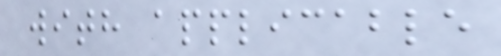with applicable
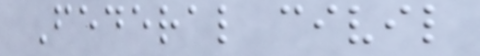Federal civil
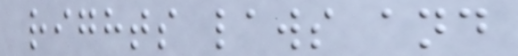rights laws and
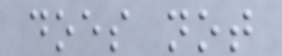does not
